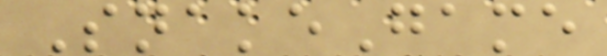SnakeGame
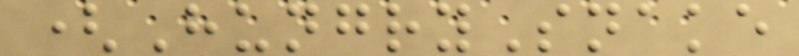(HungrySnake
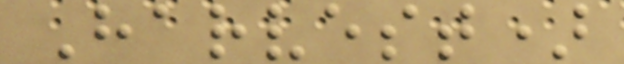Harvest)
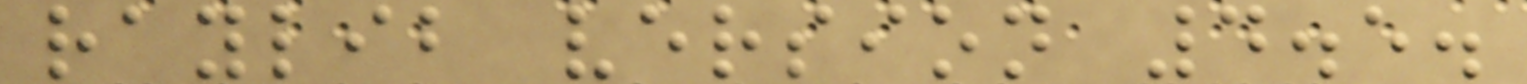raylib version 4.5.
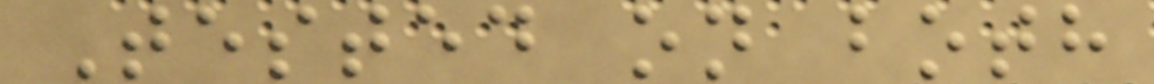Tested on both
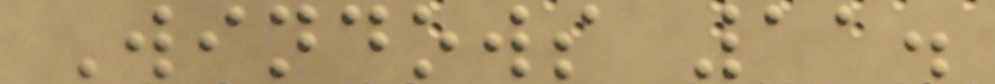Windows 11.
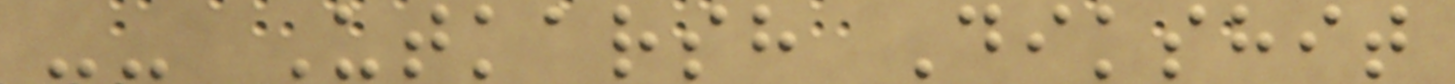-- Utkarsh Dikshit
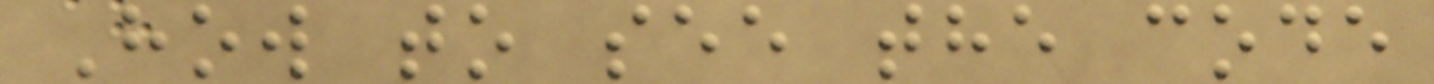How to see the code
